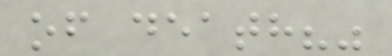of death?"
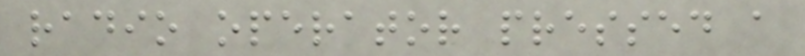radio operator pressed a
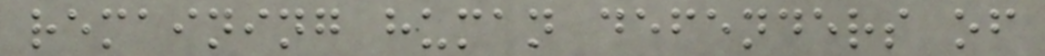remaining human defenders of
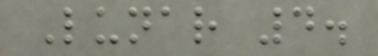Lunar 4.
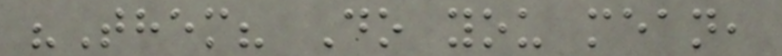"Them? Do you mean,
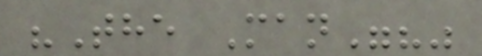"The Man"?"
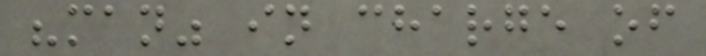"man" in charge of
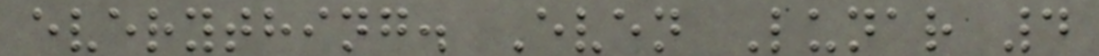everything. Even Lunar 4
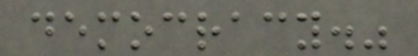democracy."
